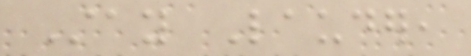Stay Lauder,
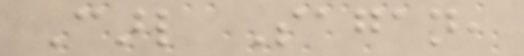Carl Sagan,
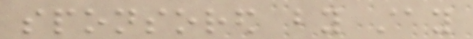sponsored by stay
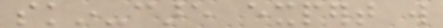skin-care expert will
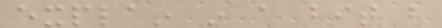explain in a bit but
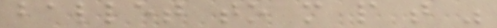ballet to more people that was
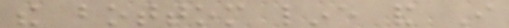the bottom line and I
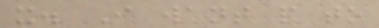it. I want people to
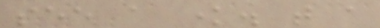see a know. that a
